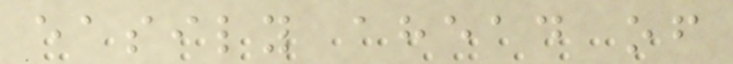easily ahead of
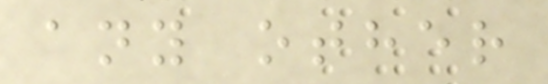any other
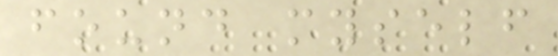found myself
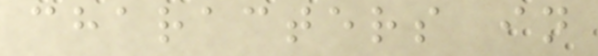characters in
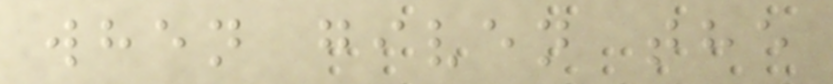when given the
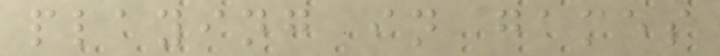playing in games
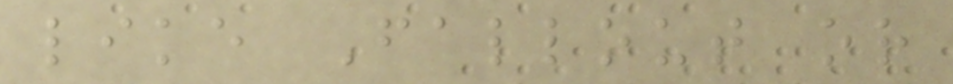like Fallout or
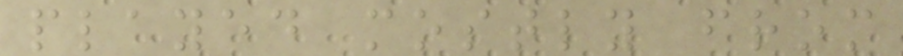played mostly from
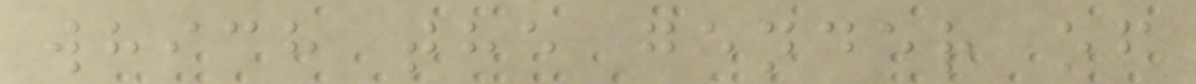which the gender of
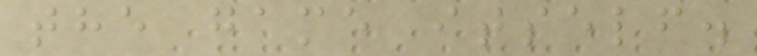the game itself.
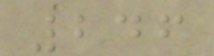246
